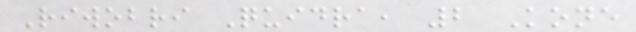Riwobri Quidra, 2 Kone
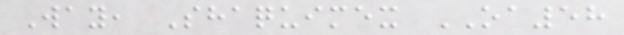Way, Shaquimex OA58
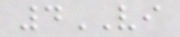4VI
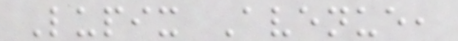Lupix Avenue,
